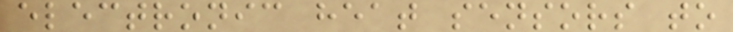electronic heat sensors to
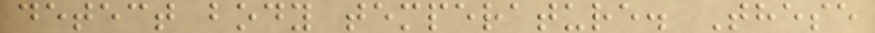detect body temperature. These
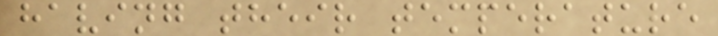having their temperature
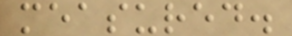measured.
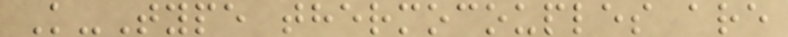K-Type thermocouples are
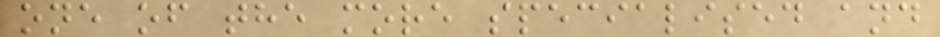one of the more specialised and
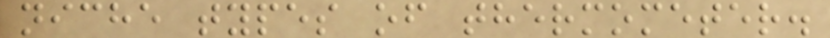niche types of thermometer.
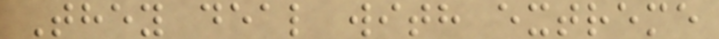They deal with extreme
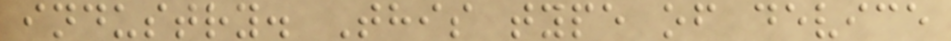industry. This type of device
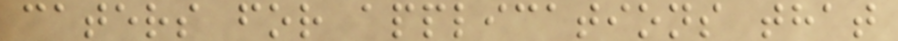caters for applications that
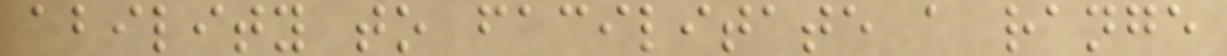ability to facilitate a range
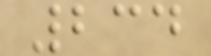234
